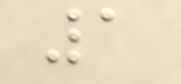1
